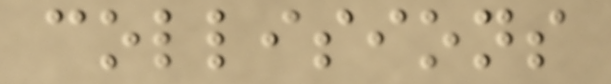collisions
